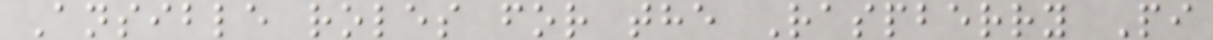Ansible roles for the Raspberry Pi
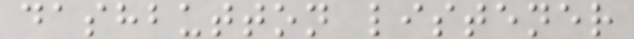dashbutton listener
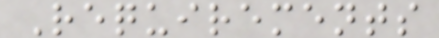Requirements
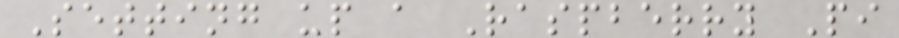Setting up a Raspberry Pi
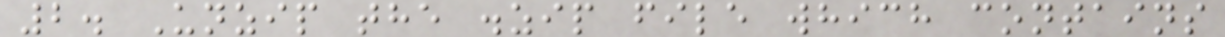2. Unzip the .zip file which contains
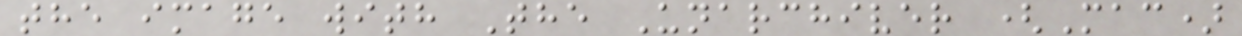the image with The Unarchiver (Mac)
